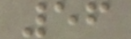56
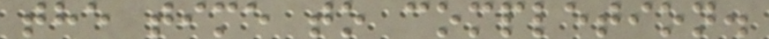the time to completion.
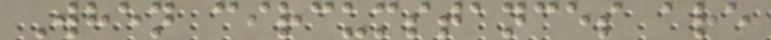When circumstances are
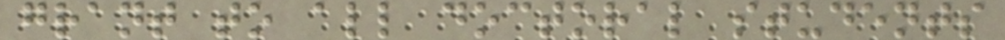grant to all doctoral students
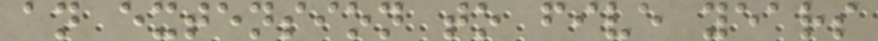an extension to five years
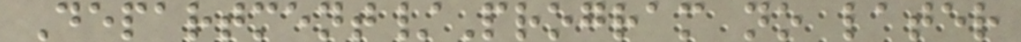Department/Program no later
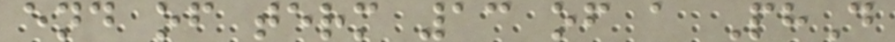end of term 13 of a PhD
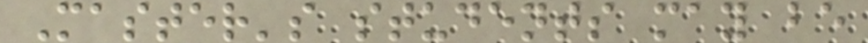Master's students may be
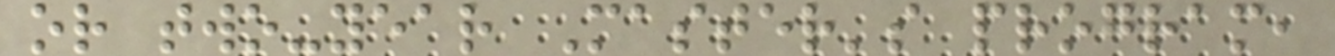or two-year Master's program,
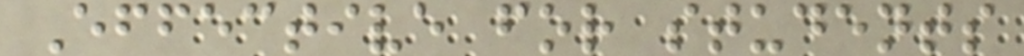Effective for students
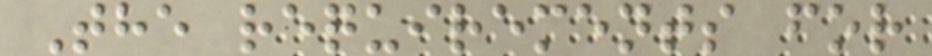The requirements for
